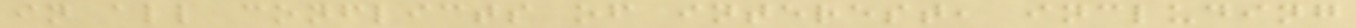in all conflicts of interest, including
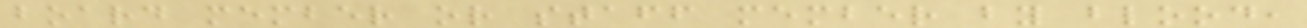board member or staff member by blood,
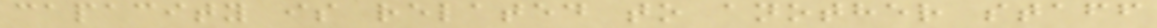capacity is related to another staff
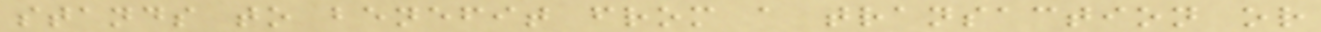stands to benefit from a transaction or
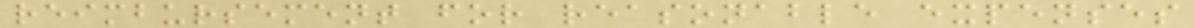reimbursement for reasonable expenses
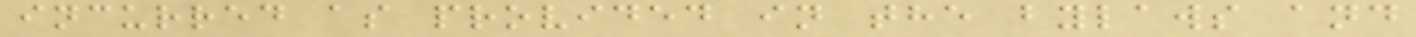incurred as provided in the bylaws and
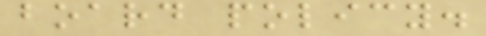board policy.
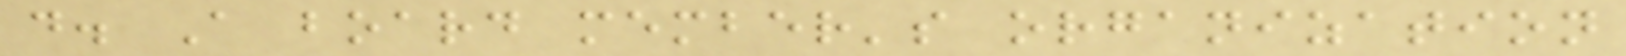d. A board member's organization
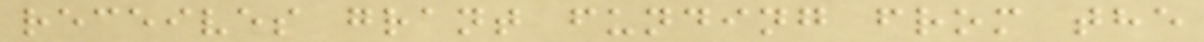receives grant funding from the
